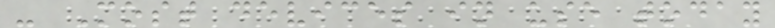- Most devices in use today
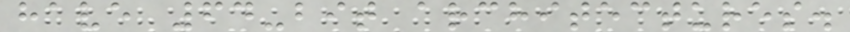have 64-bit architectures.
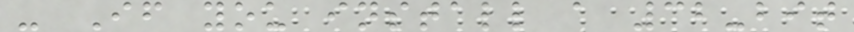- If you install a 32-bit
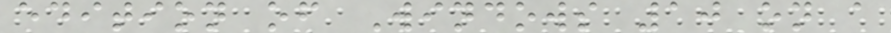edition of Windows 10 on a
